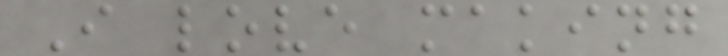I love making
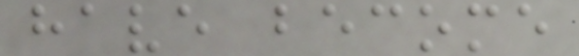have become
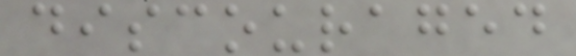discouraged
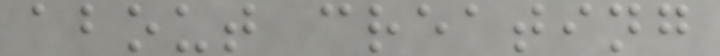about creating
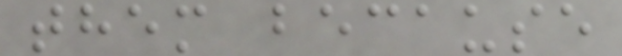them because
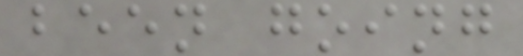been going
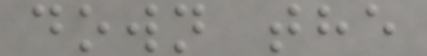down the
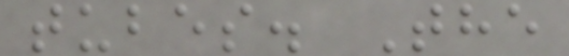tubes. The
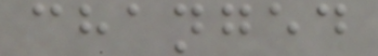changed
